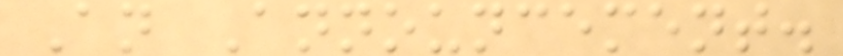An Announcement.
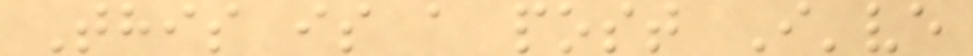This is a post I've
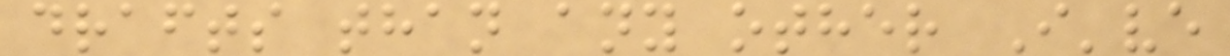drafts than any other I've
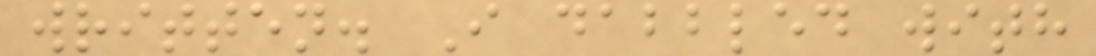written. I dabbled with
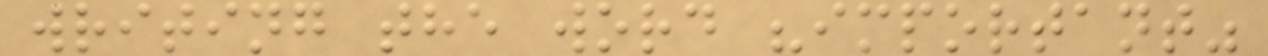writing the word "important"
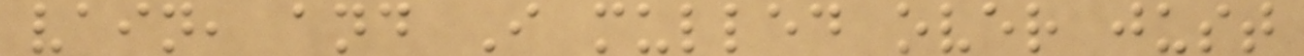vain, and I mulled over just
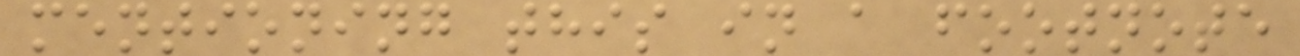mentioning this in a footnote
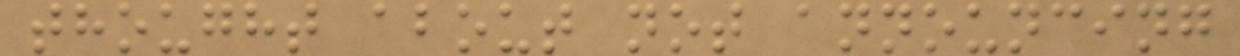thought about not announcing
